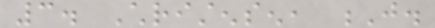3. Christensen, J.
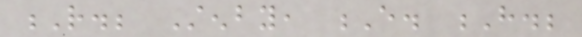R.; Stenby, E. H.;
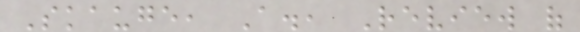Skauge, A., Review of
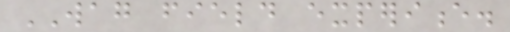WAG field experience.
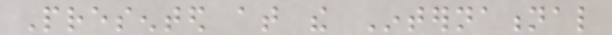Presented at the International
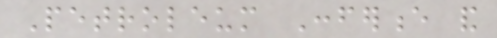Petroleum Conference and
